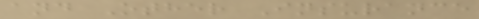and Other Insurance
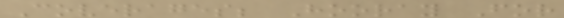Coverages; Hooray For
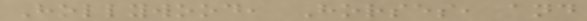Hollywood, Horses, and
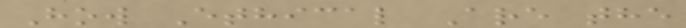How Ethical Are the
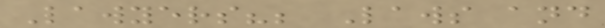Lawyers?; Laws and
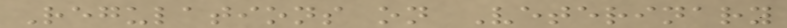Regulations on Veterinary
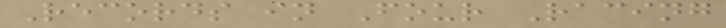Records in Four Racing
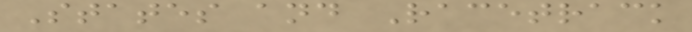States and Racetrack
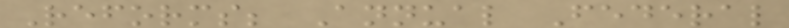Reforms; Annual Federal
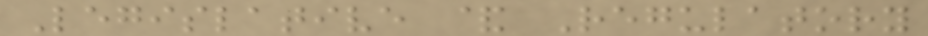Legislative & Regulatory
